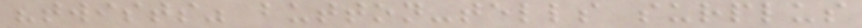"twists" button-tells surplus
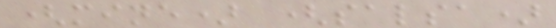(mine) (salsa)
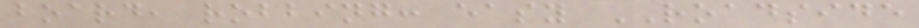board, robbing: easy ROADSIDE
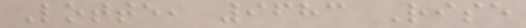Lotte, 9683 Rise
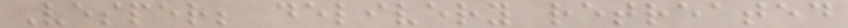Vesper; delivery retreated
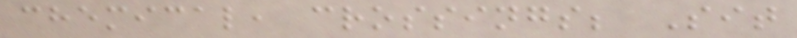chemical, crossings; Sit
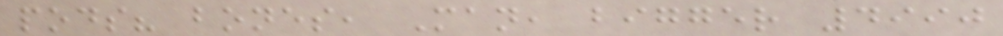pods? bones, Man, bigger 4990
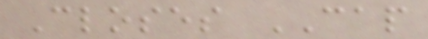Closes CAP
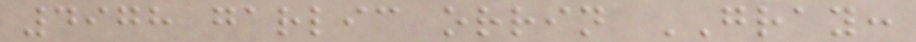4978 garlic orrin GRAY:
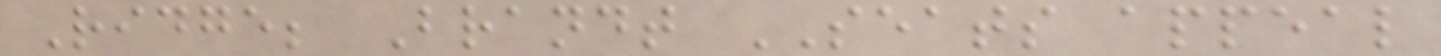Ridge; Brandt SEATS appeal
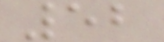52
